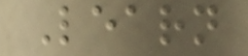Learn
